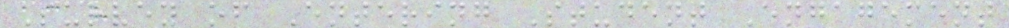Survey of Entering Student Engagement
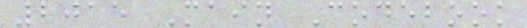2015 Main Codebook
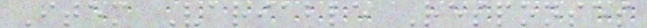Item Variable Responses
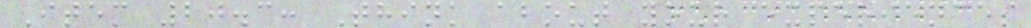Item 20.3: Think about your experiences
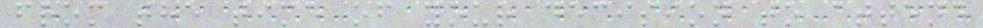from the time of your decision to attend
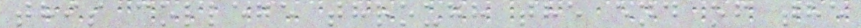this college through the end of the
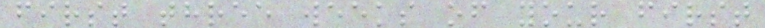first three weeks of your first
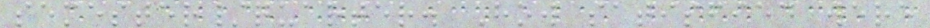semester/quarter. How satisfied were
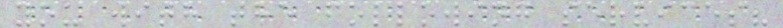you with the following services?
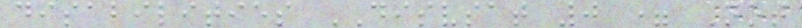disabilities DISVSAT 0 = Not
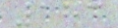183
